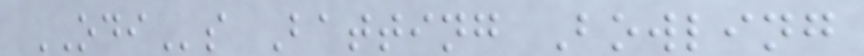ODIs Batting Bowling
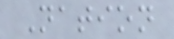Nation
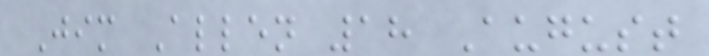Jim Allen 18 August
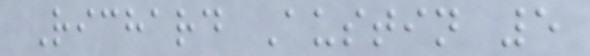Richard Austin 5
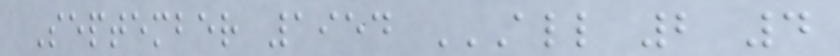September 1954 ALL 2 4
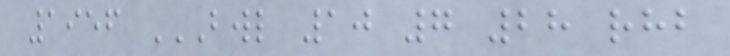1956 BWL 10 7 28 RHB
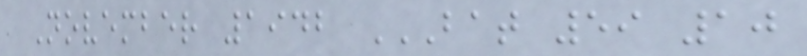November 1942 BAT 59 10
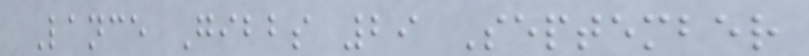Lance Gibbs 29 September
